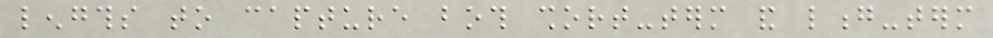lengths to capture both short-term and long-term
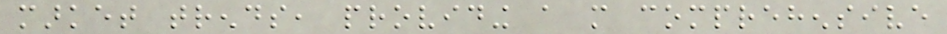market trends, providing a more comprehensive
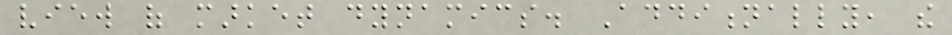view of market dynamics. Additionally, the
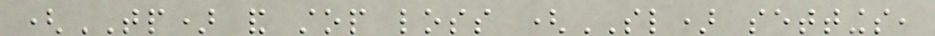(TP) and stop loss (SL) settings,
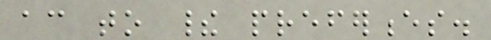according to their preferences.
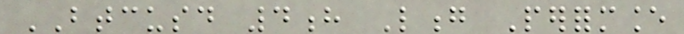BTCUSD 4h Long Performance
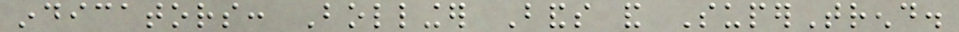indicators: Bollinger Bands and SuperTrend.
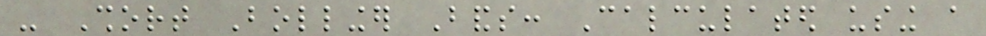- Short Bollinger Bands: Calculated using a
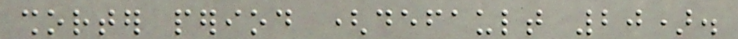shorter period (default 20).
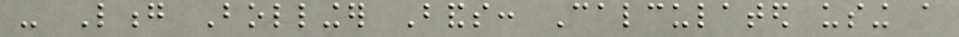- Long Bollinger Bands: Calculated using a
